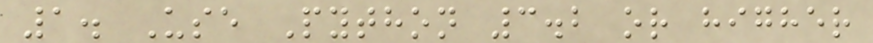1. Use Python 3.2 or higher
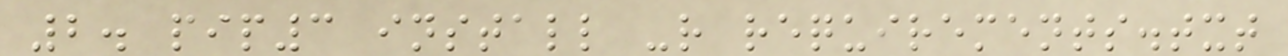2. pip3 install -r requirements.txt
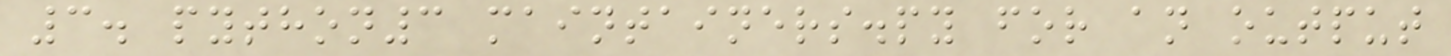3. python3 maintainers.py for an output
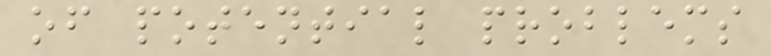of potential problems
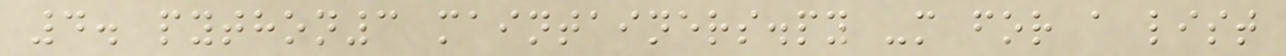4. python3 maintainers.py -m for a list
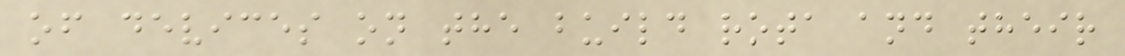of devices on the build rota and their
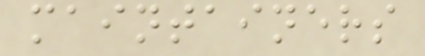maintainers
